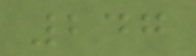247
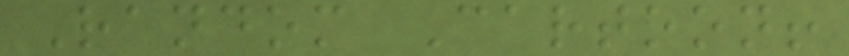Random Cartoon!
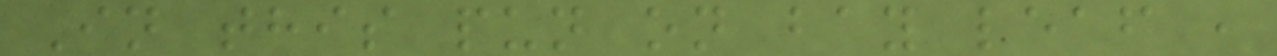In this pun on bay leaf ,
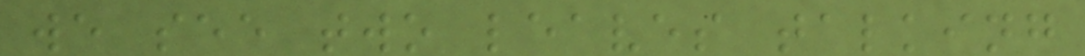we see two leaves talking
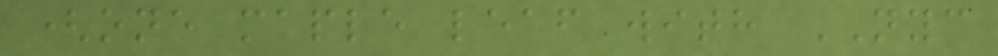(one maple leaf with NYC
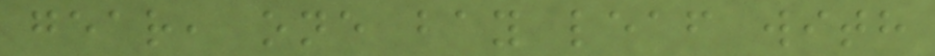gear, one bay leaf with
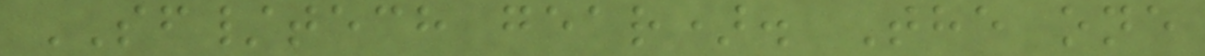SF/tech gear). The one
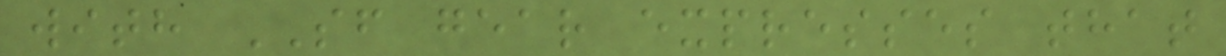with SF gear expresses that
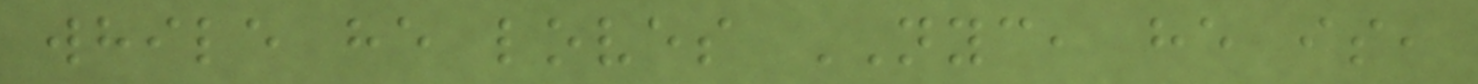while he loves NYC, he is,
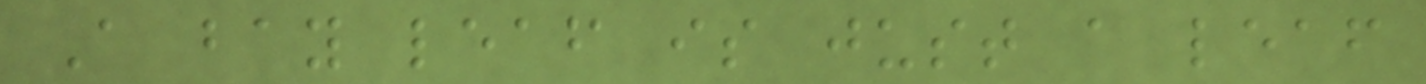A bay leaf is just a leaf
